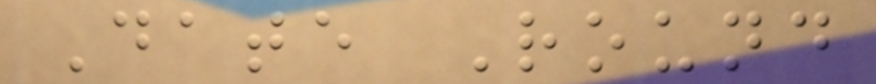Date Round
